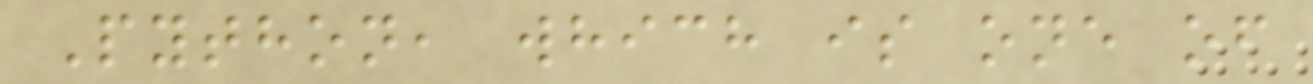Python, which is one of
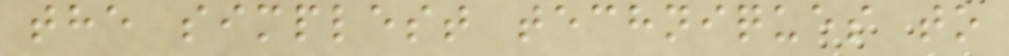the simplest techniques to
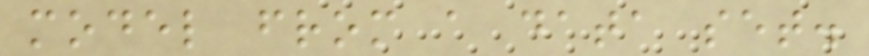model from a data set.
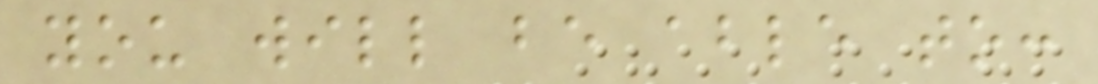you will be able to:
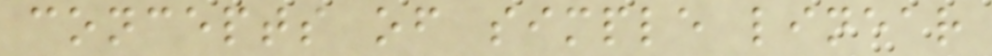concepts of simple linear
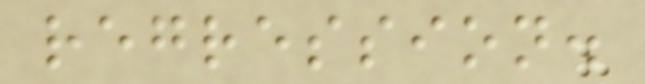regression.
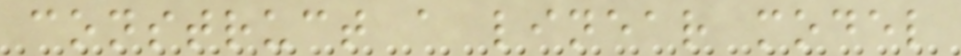construct a linear model
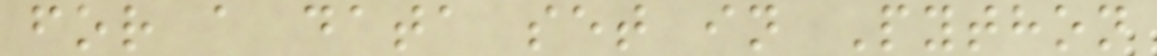for a data set in Python
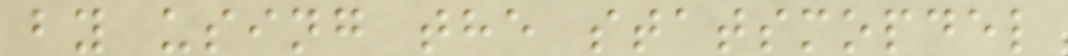by using the statsmopdel
